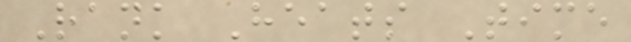Rank Heats Time
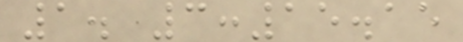1. 3:15.15
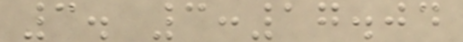3. 3:17.04
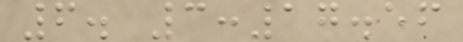6. 3:17.56
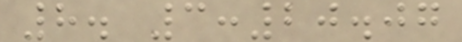8. 3:20.07
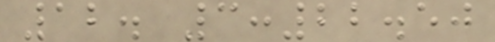12. 3:22.50
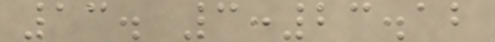13. 3:23.12
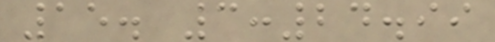15. 3:24.99
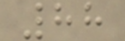88
